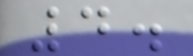4.
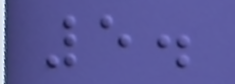5.
